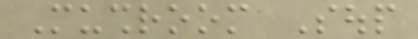Mushroom Soup
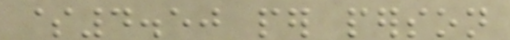$4.50 per person
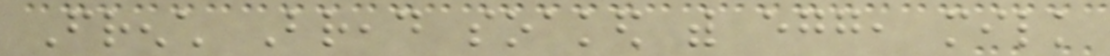French Bread soaked with egg, milk
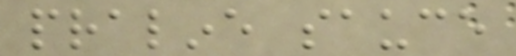praline sauce
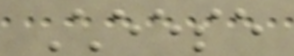Cheese
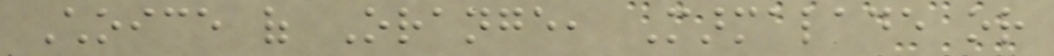Choice of Orange, Marmalade or
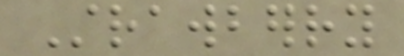Strawberry
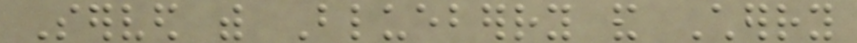Served with Blueberry and Cherry
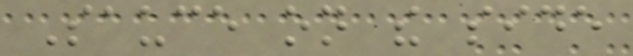Sauce on the side
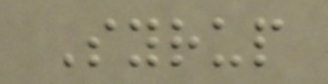Syrup
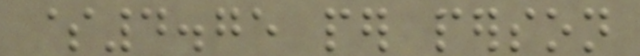$4.75 per person
